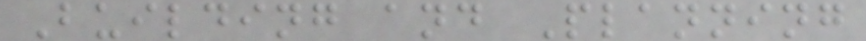Building and Planning
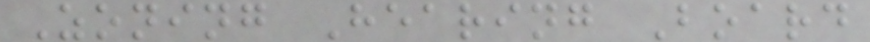Zoning Hearing Board
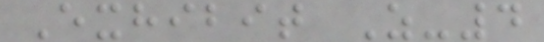Exhibit Z-4
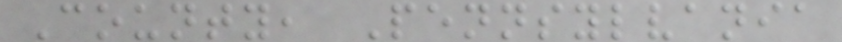County, Pennsylvania
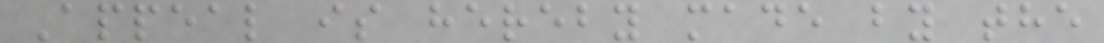Appeal is hereby made by the
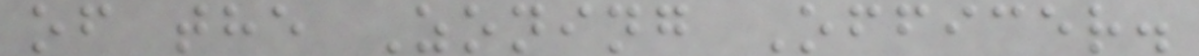of the Zoning Officer.
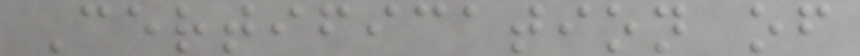Certification of
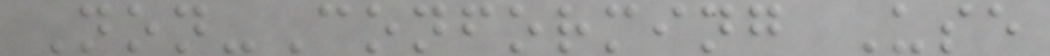Non-Conforming Use
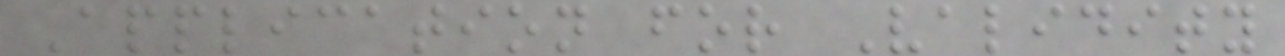Application for Validity
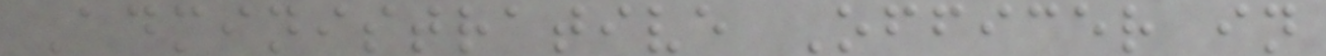Administrative Officer in
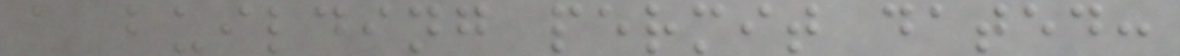a building permit dated:
